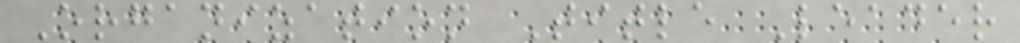Organization Title Leader
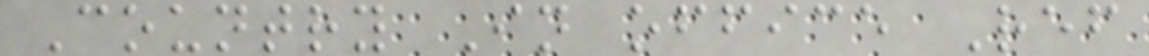Country In office Ref
